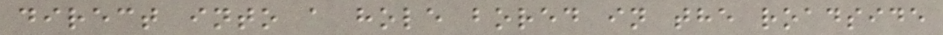direct into a hole bored in the roadside
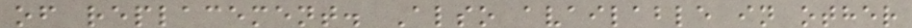of replacement. Also available in other
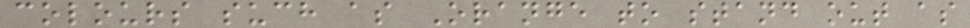colours such as Orange to stand out as
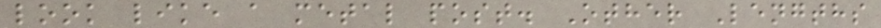look like a metal post. Other Lengths
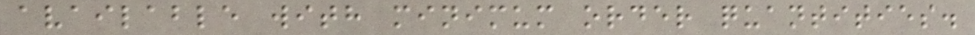available with minimum order quantities.
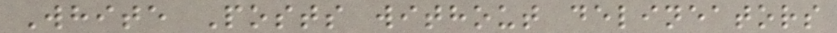White Posts without delineators
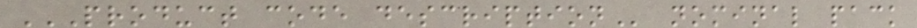PRODUCT CODE DESCRIPTION nominal pack
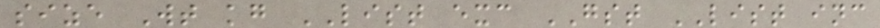size Wt kg LIST exc GST LIST inc
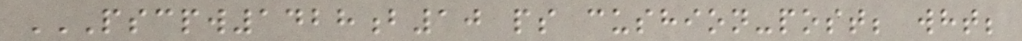PSCPW1428B10 PS CUSHION-POST; WHT;
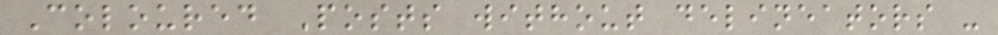Coloured Posts without delineators -
